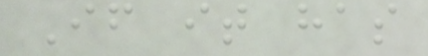If it has
